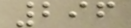296
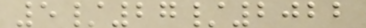5/27/2022
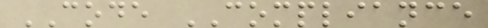CODE COMPLIANCE
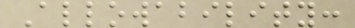Allowability:
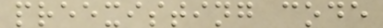preexisting code
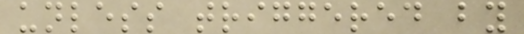unless triggered by
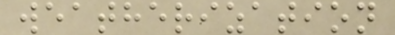weatherization
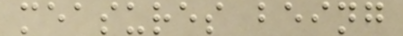measures being
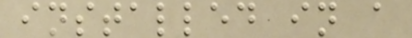installed in a
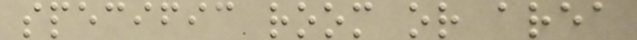specific room or area
